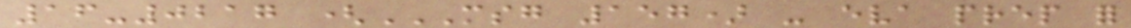16-0217 (MSG 157) - EVA PREP FOR
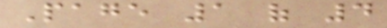Page 1 of 4
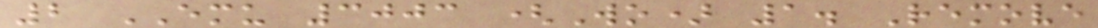2 EMU 3003 (Wo) 1. Remove
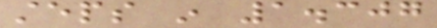steps in 1.307
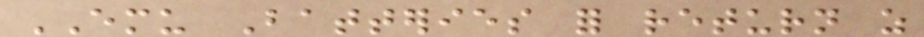EMU Batteries for return as
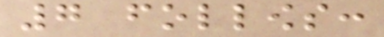7 follows:
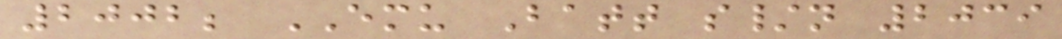2002; EMU Batt s/n 2039
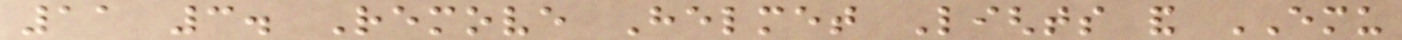11 3. Remove Helmet Lights and EMU
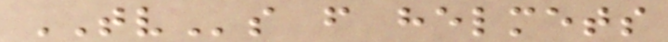TVs from helmets
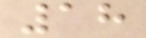18
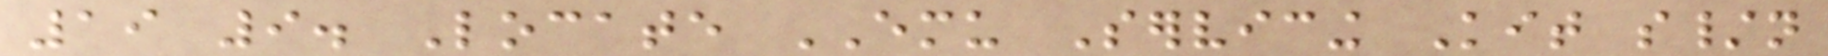19 9. Locate EMU Servicing Kit s/n
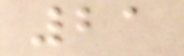21
